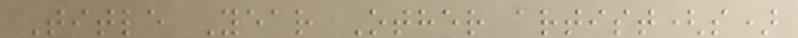Title Year Other artist(s)
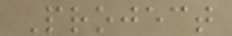Project
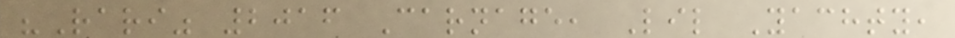"Rari" 2016 Carnage, Lil Yachty,
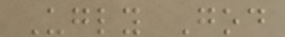Ugly God
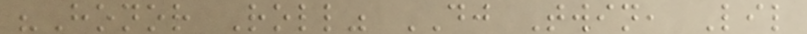"Honor Roll" DJ Twin, Lil
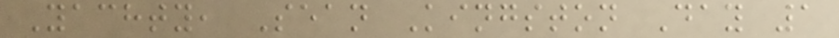Yachty, Sean Kingston Day 1
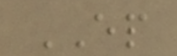EP
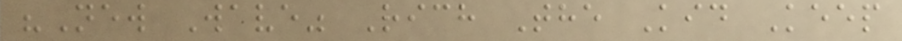"New Wave" Rich The Kid Keep
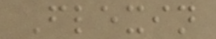Flexin
